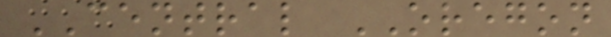CENTRAL OREGON
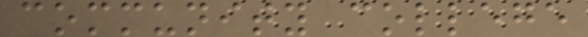community college
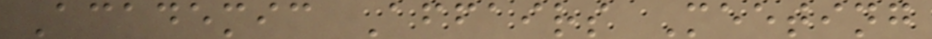Academic Affairs Meeting
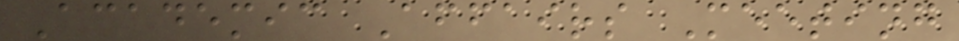Academic Affairs Meeting
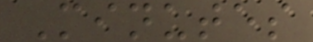Minutes
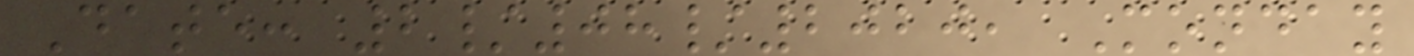Date: 2/08/2020, Monday
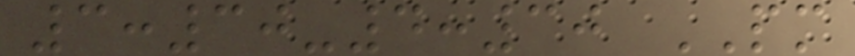3:30-4:30 PM
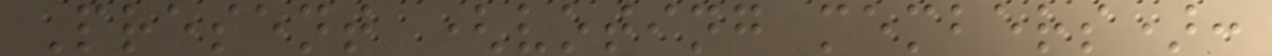Present (voting members):
